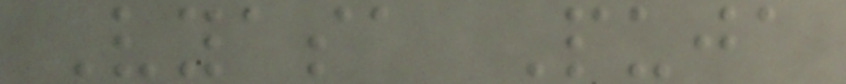Vyasa Puja
